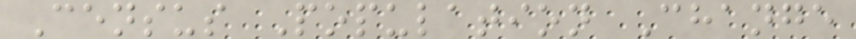Census Population Change
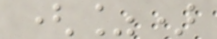(%)
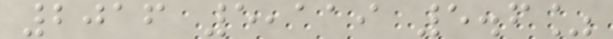2016 5,119 5.6%
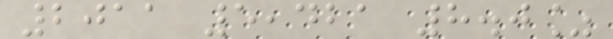2011 5,421 8.0%
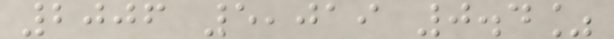2006 5,019 0.4%
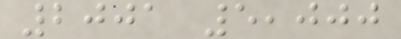2001 5,000
